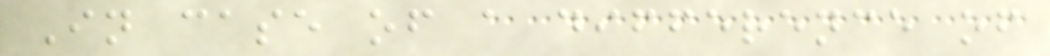In case of a difference of
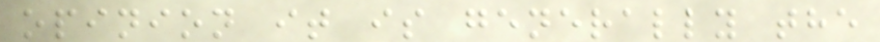opinion it is generally the
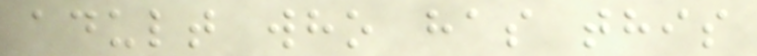adult who has this
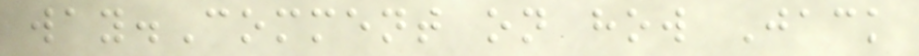way.Comment on how Jack
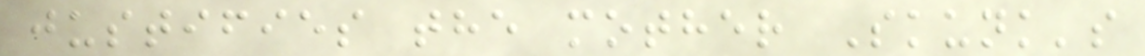justifies the mother Skunk's
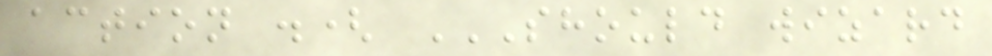action .( SHOULD WIZARD
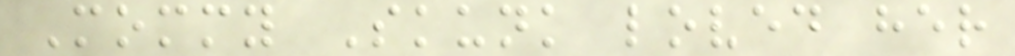Mommy Skunk loved her
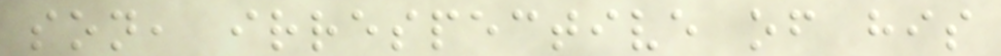son, irrespective of his
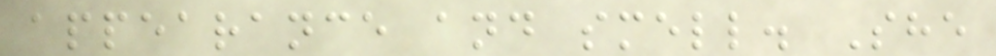appearance and smell. She
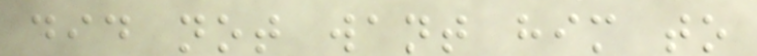did not want him to
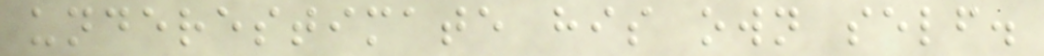underestimate his own self.
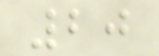20
